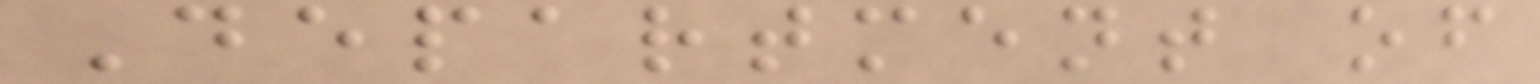Department of
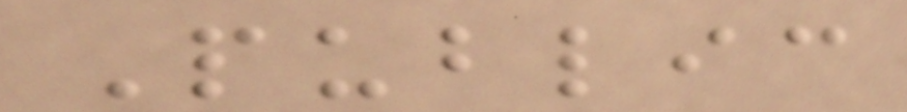Public
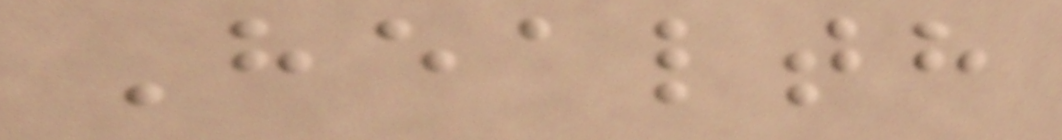Health
